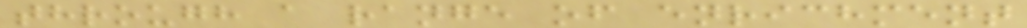through a range of enrichment
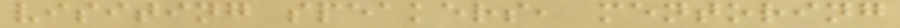visiting speakers, mentoring
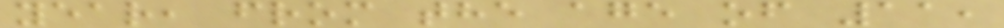year, from the age of 11,
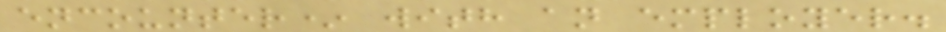encounter* with an employer.
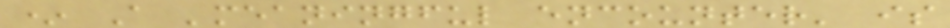* A 'meaningful encounter' is
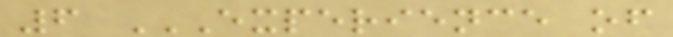6 EXPERIENCE OF
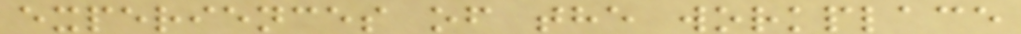experiences of the workplace
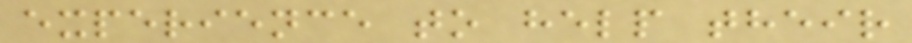experience to help their
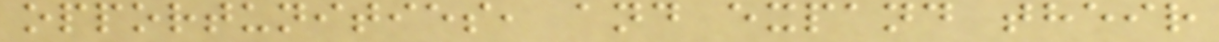opportunities, and expand their
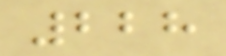228
